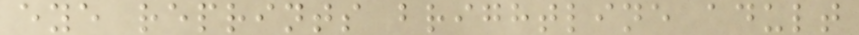eye reprints brightline adult
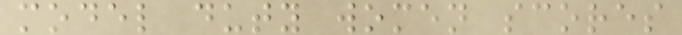model duty women scores
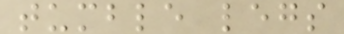tumble legs
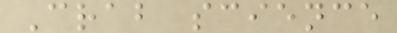Crab science
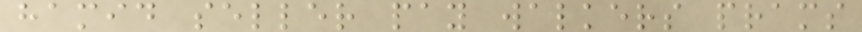hamid seller pay walkers prams
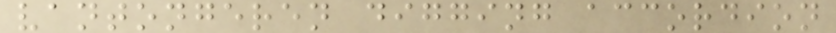vantongeren digging accordion
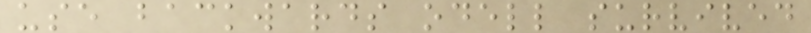use backwards odell survived
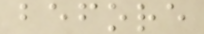before
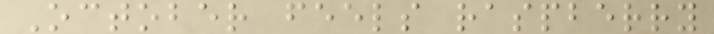October feels raspberry
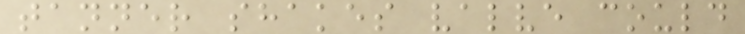tanner shakes valve could
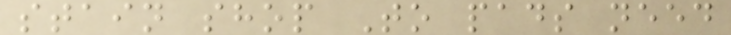stain shop To pads need
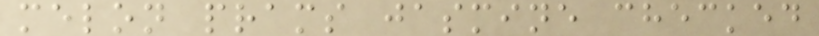melon prams jasmine checked
